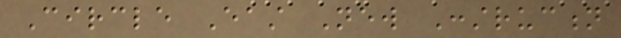Circle East New Construction
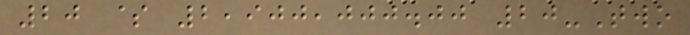20 $ 2,900,000.00 20-Two
